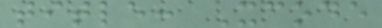title: Xcode
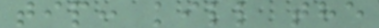tip: kill the
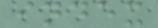index
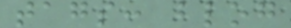tags: blog
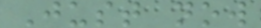Just now
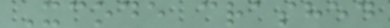Xcode crashed
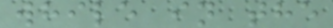while in the
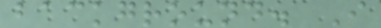background. I
